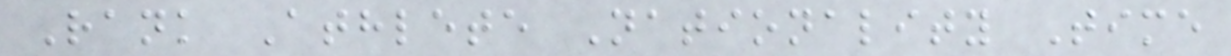Rank Athlete Nationality Time
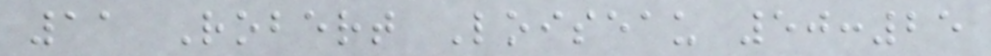11 Robert Loiseau 50:25
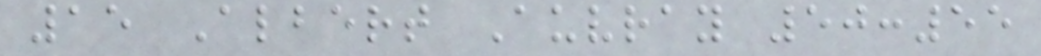15 Albert Auvray 50:55
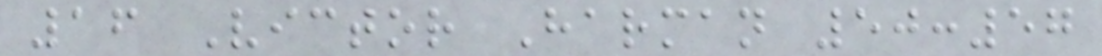16 Victor Harman 50:57
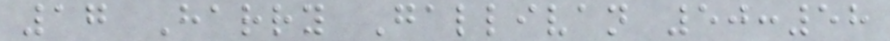17 Harry Gallivan 50:58
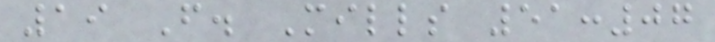19 F. Mills 51:07
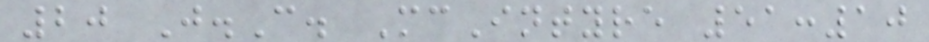20 J.C. McIntyre 51:10
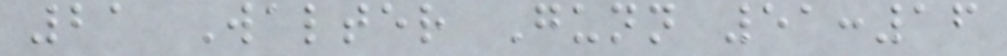21 Walter Gunn 51:16
